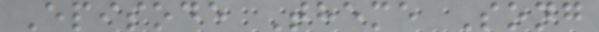Episode Theme Song
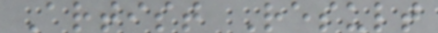Artist Result
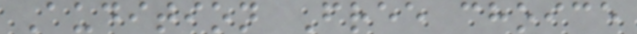Audition Free choice
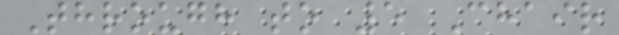Through to 5 Chair
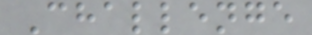Challenge
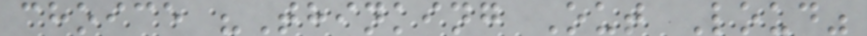choice "Thinking Out Loud"
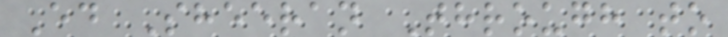Ed Sheeran Through to
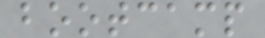bootcamp
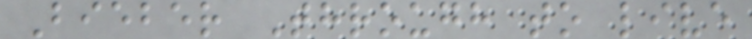Bieber Through to live
